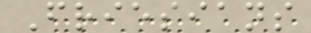Friesians
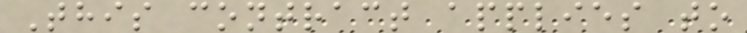This contract applies to
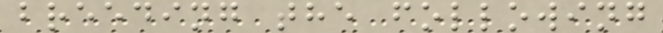breeding the following
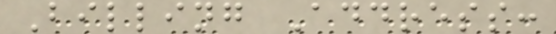Billing Address:
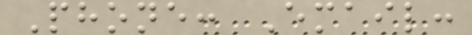Phone: Email:
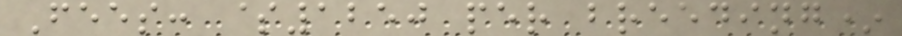Fees: $1250 per breeding*
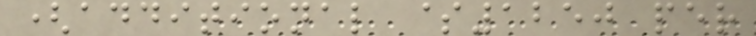(additional $1250 per
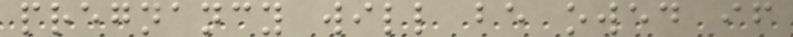pregnancy will be owed if
